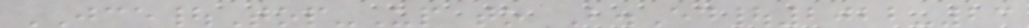JCE|Top-Up to B.Ed|2022-23
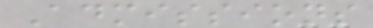Admissions
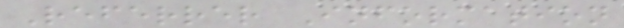Referrer Information
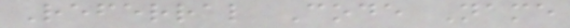Referral Code Name
